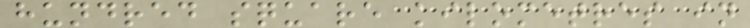hundred square kilometres in
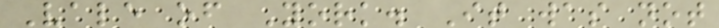Vale of York. It was not
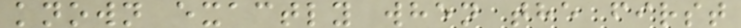known exactly when the first
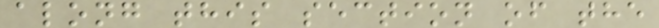along this section of the
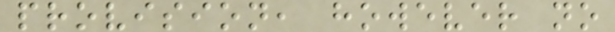provision, however no
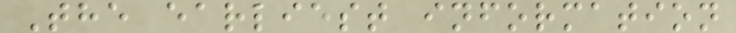The earliest information
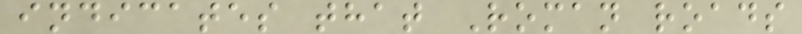indicates that Roman roads
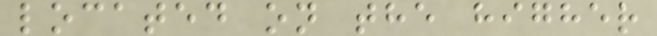located on the higher
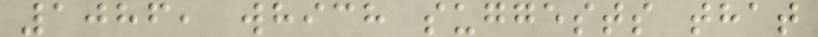1086, which suggests that
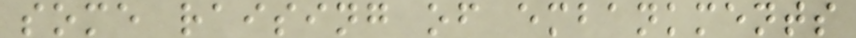some raising of embankments
